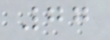77
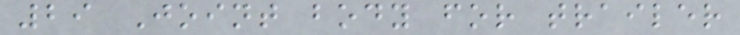29 Joint body for trailer
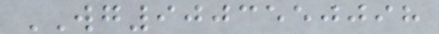WG9003550098
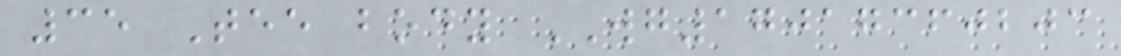35 Tee body WG17017360203
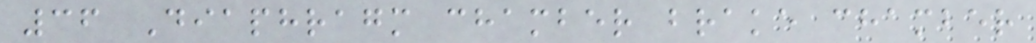36 Diaphragm chamber brake chamber
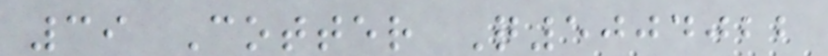39 Cotter Q5004022
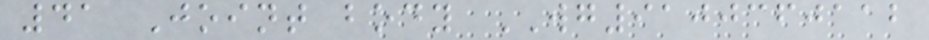41 Joint body WG9100360112
